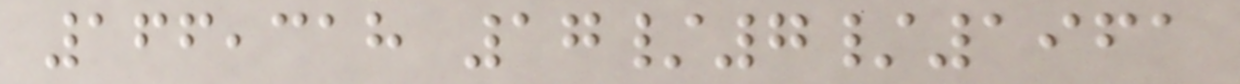166,318 17/7/1961
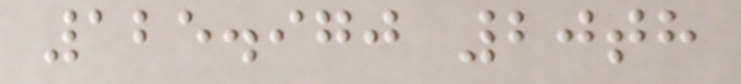125.970 20th
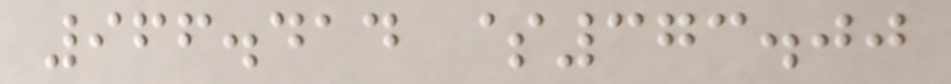966.414 $373.00
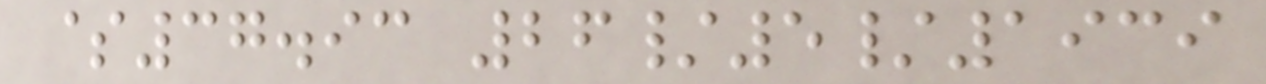$37.93 26/5/1939
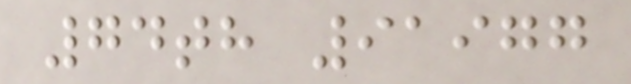74th 91977
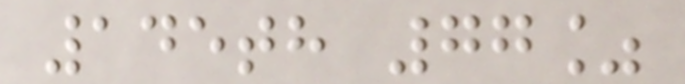145th 77%
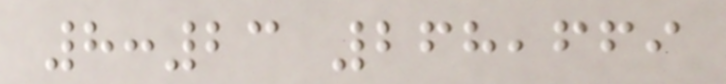8:23 268,669
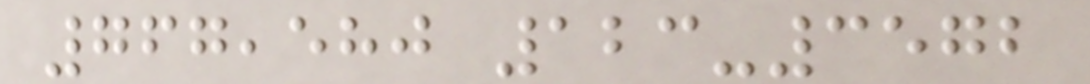767,580 123-3572
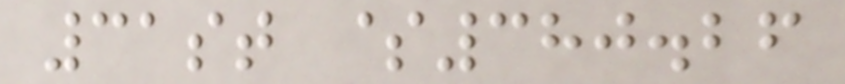31st $380.26
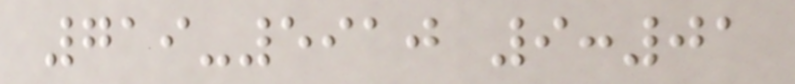719-5910 9:01
